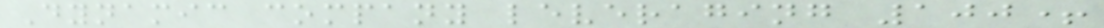Dynamic company leveraging 100+
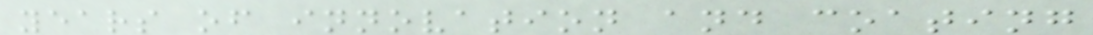years of innovation and coating
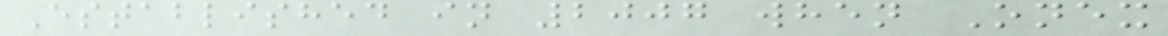Established in 2007 when Onex
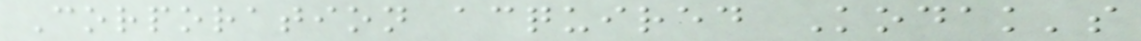Corporation acquired Kodak's
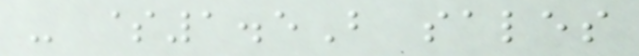- $1.5B sales
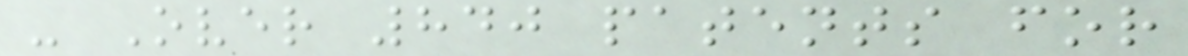- Over 840 patents for
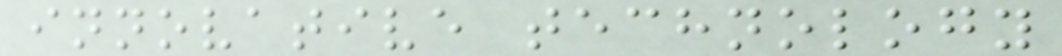innovative technology
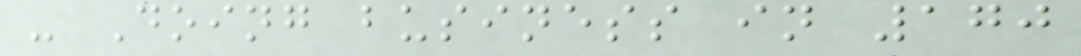- Doing business in 170
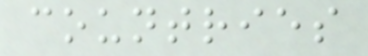countries
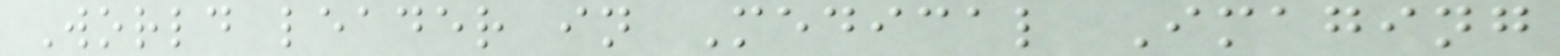World leader in Medical Imaging
